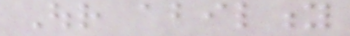Our ability
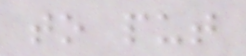to put
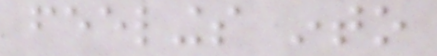feelings into
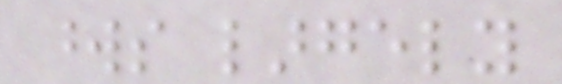words largely
